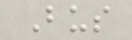Bus
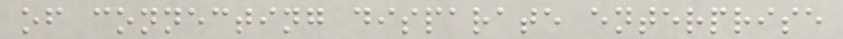of connecting disparate enterprise
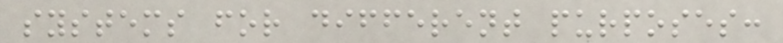systems for different purposes:
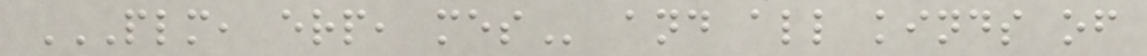PLM, ERP, MES and all kinds of
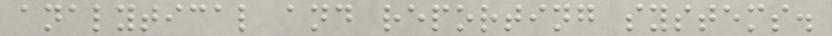analytical and reporting systems.
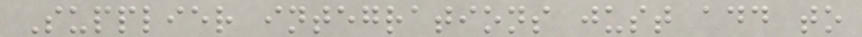Supplier integrations just add to
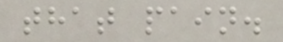that pain.
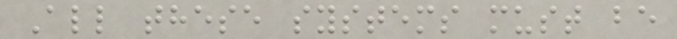All these systems must be
